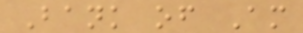Bank of Am
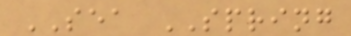SEA SPRING
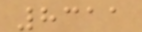8311
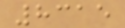8315
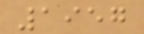1957
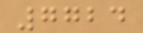7724
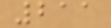211
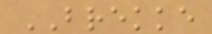BREKKE
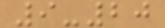9-20
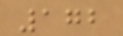172
